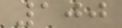100
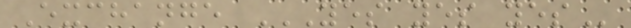Exchange YES YES YES
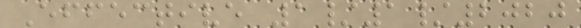Effective 1/1/2020
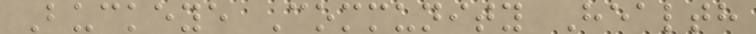Buckeye Community Health
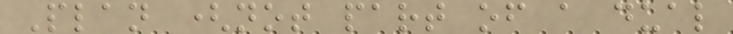Plan (not part of a dual
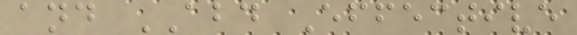and ABD Effective
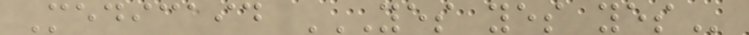Medicaid YES YES YES
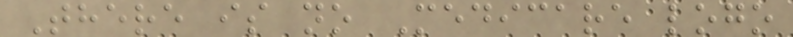There is no Medicare logo
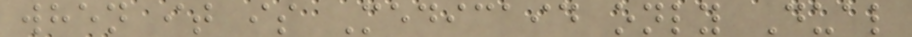when it is Medicaid only Dual
